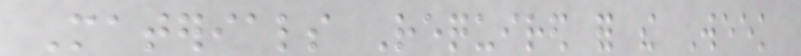Materials Required for the Week
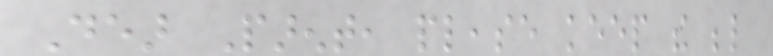Dear Parent, please keep the below
